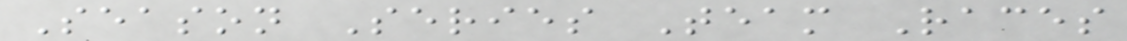Season Series Team Races
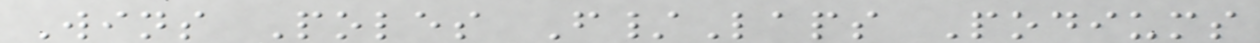Wins Poles F/Laps Podiums
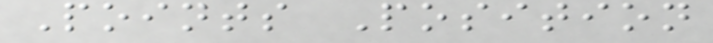Points Position
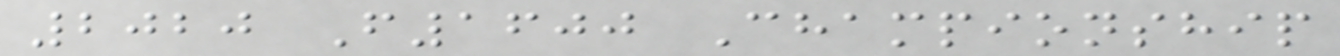2020 F1600 Championship
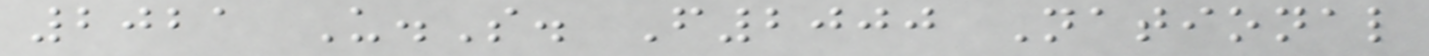2021 U.S. F2000 National
